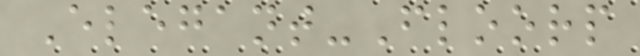Elegant-Floorp
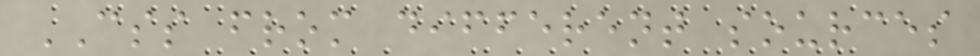CSS from different sources
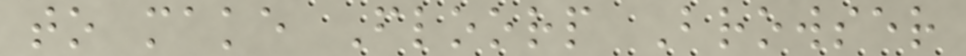to make Floorp Browser
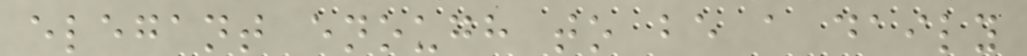elegant enough to be a daily
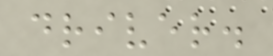driver.
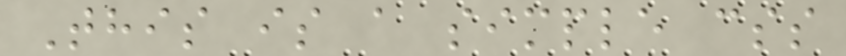This is a simple css
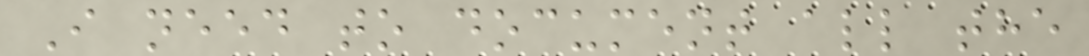I need to document all the
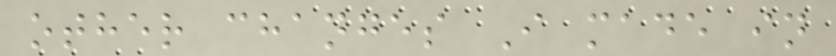other changes I made in
